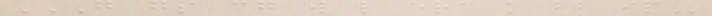G GS CG W L ERA K BB IP
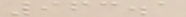963.1
